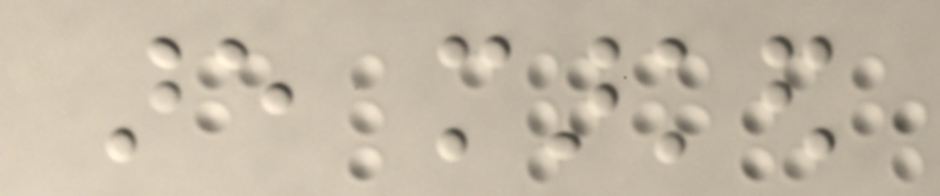are marked
